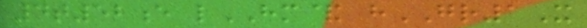4t52e lHM& hGR1X
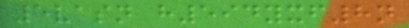5vasn h594yxf8n
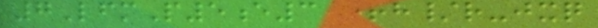7LfmP5e3 +h/r-jxq
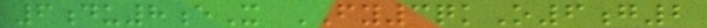6du8eX FY3qkO6g2
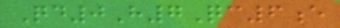Qd0H7Qc6e
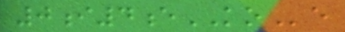0i4eKOe
